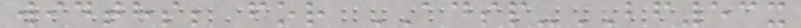widths; for ADSP-BF53x
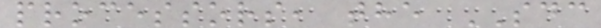processors, the SDC
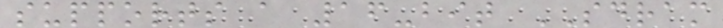supports a 16-bit SDRAM
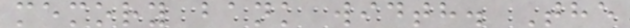memory bank width. The
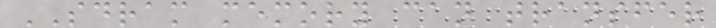SDRAM memory can transfer
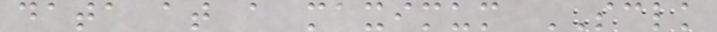data at a maximum SCLK
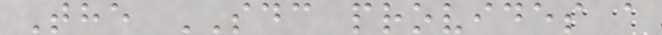The SDC provides a
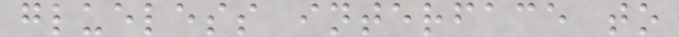glueless interface to
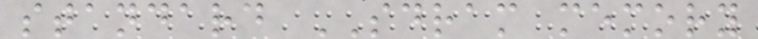standard SDRAM memory
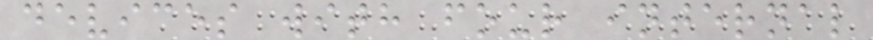devices with four internal
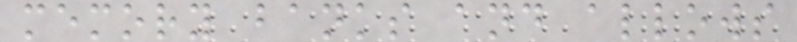memory banks and allows
